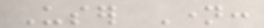User Name:
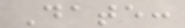Date:
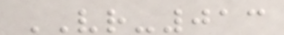VR-013
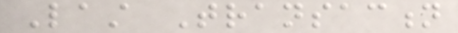Last Transaction
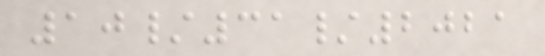10/31/2021
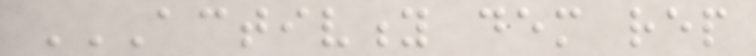ACTIVITY DEM REP
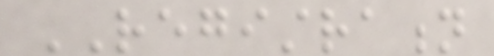REGISTRATION
